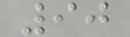90
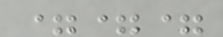===
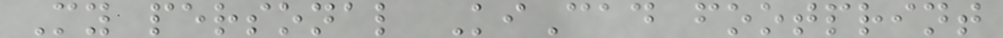My personal KiCad footprint
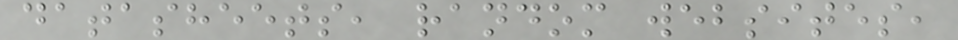datasheets, random websites,
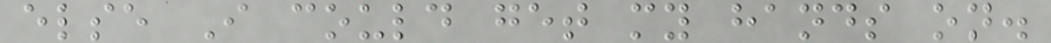else I could get my hands on.
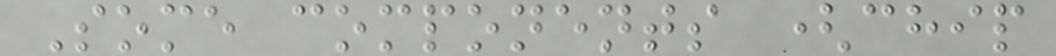Some components (chip
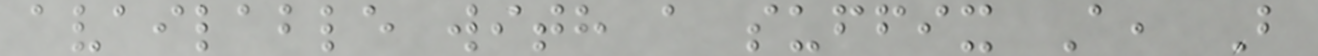available with a suffix A, B
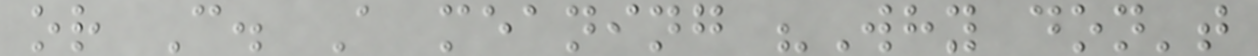or C. A meaning "Why don't
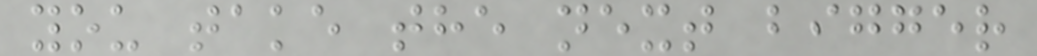you take the next bigger
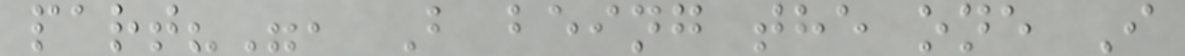part?", B being the one I
